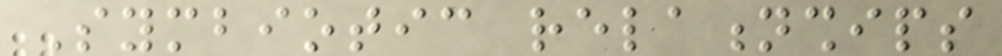Symbiotic relationships
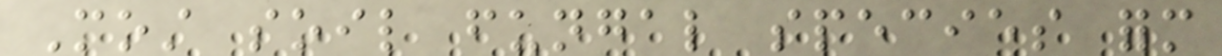Most soil fungal species form
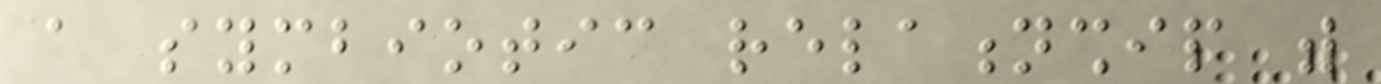a symbiotic relationship with
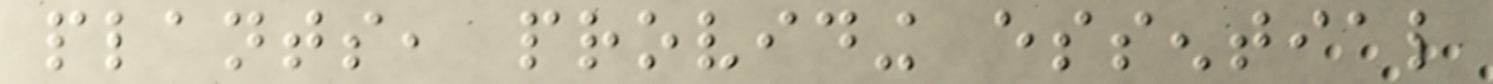plants, providing essential
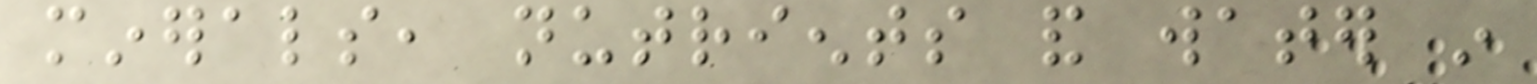minerals, nutrients and water in
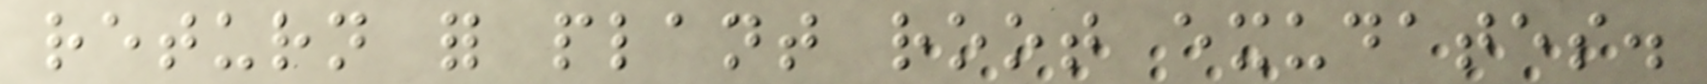return for plant root exudates.
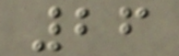26
